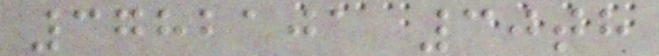3782101 30th
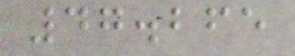47.265
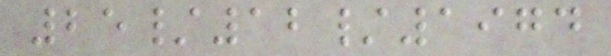25/12/1974
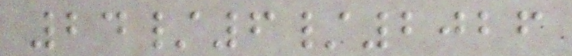24/6/2026
